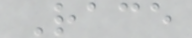Race
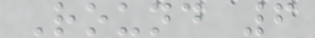Round 6
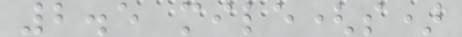2.5 mile(s)
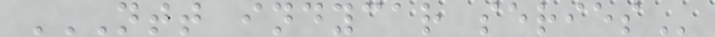NTT INDYCAR SERIES
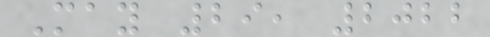May 29, 2022
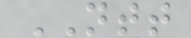NTT
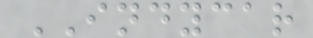INDYCAR
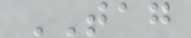TAG
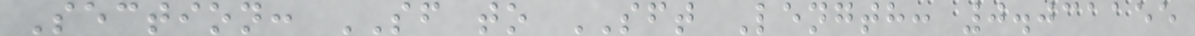Section: SF to SFT Length: 0.031155
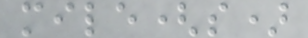mile(s)
